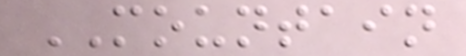MOUNTAIN
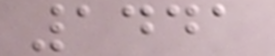1441
